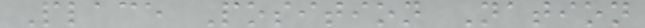Place Position Nation
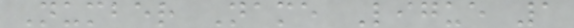Number Name Ligue 1
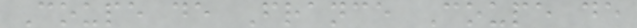Coupe de France Coupe de
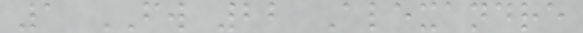1 FW 22 Alexandre
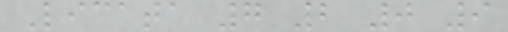Licata 7 2 0 9
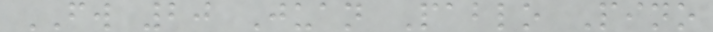FW 20 Juan Pablo Pino
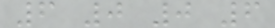6 0 0 6
